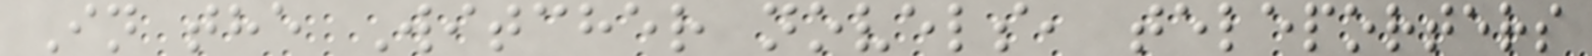In the Witcher novels, teleporters
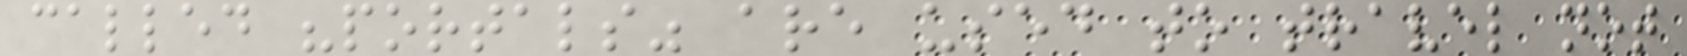called "portals" are used to travel not
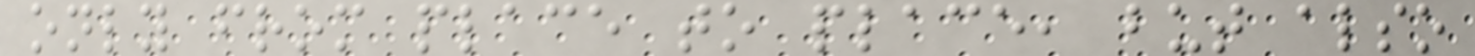only from place to place, but also
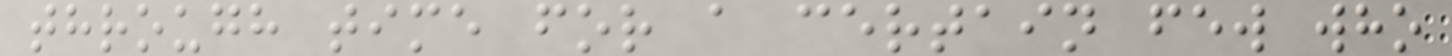through time for a certain few who
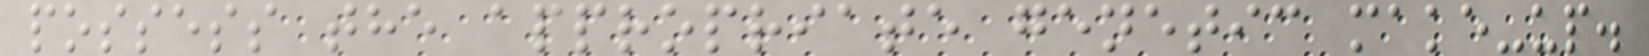possess the appropriate genetic make-up.
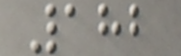182
